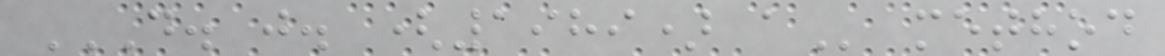D. J. (1989) A method
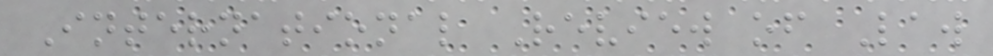International Review of Law
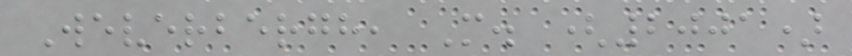Weverbergh, M. (2001)
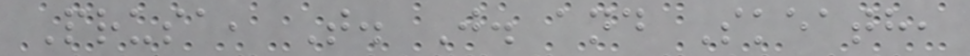Prusa, T. J. and Skeath,
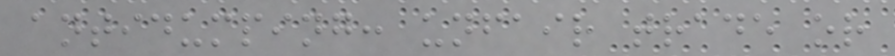antidumping: unfair trade or
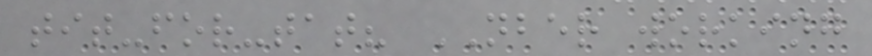tit-for-tat? NBER working
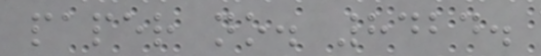paper no. 8424.
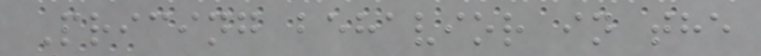Pricing behavior in the
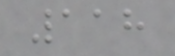118
